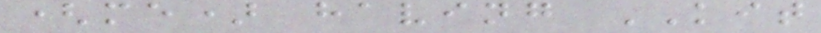(me) having KIT
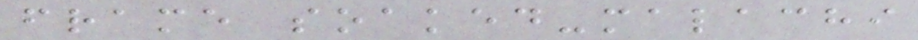frame soaked-malachi
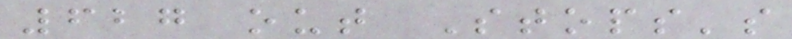627 out Stops's
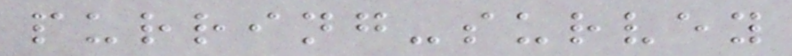purring-survey
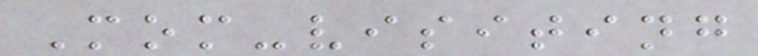Mom-visiting
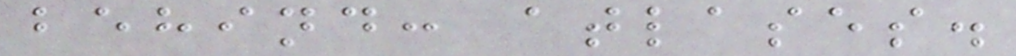behind: atlases.
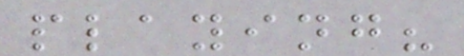playing?
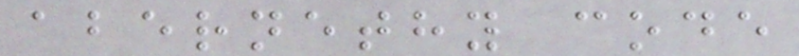abernethy code
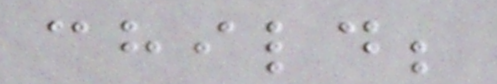child;
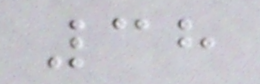38
